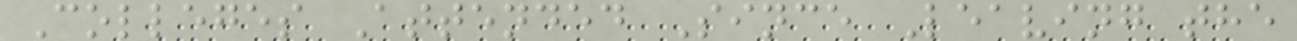Colleges Attended Since Leaving the
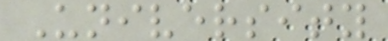University
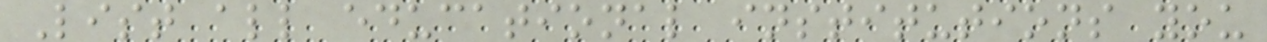List all educational institutions you
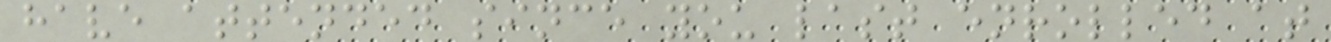have attended since you last enrolled at
